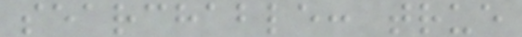searchable: true
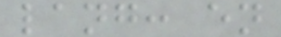lang: en
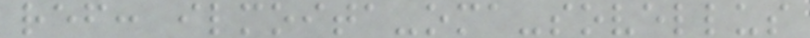ref: ilmoita-oma-sovellus
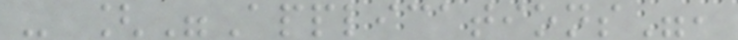- ["Applications",
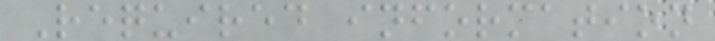Required information
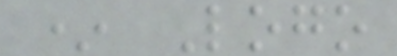* Logo
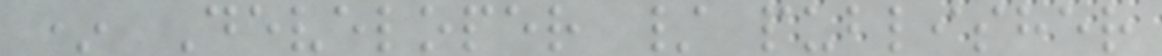* Developer / publisher
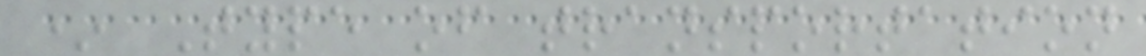* Type of transportation
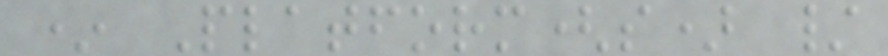* Platform(s) /
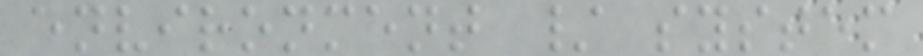environment / system
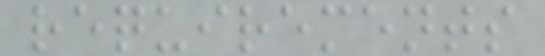requirements
